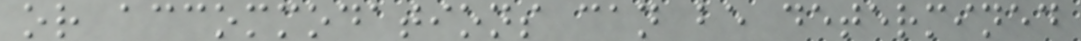or accommodations can be determined
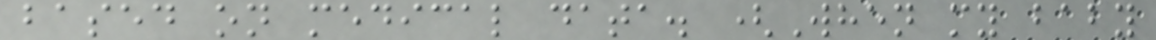based on medical data. (When my baby
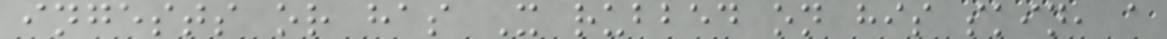ingests or has X rubbed on his skin, a
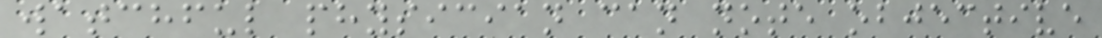watchful physician can note objective
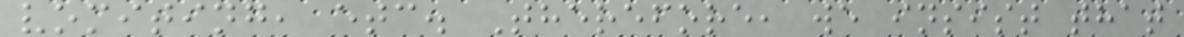vomiting, etc. Therefore, we insist that
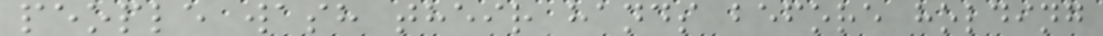people wash their hands before holding
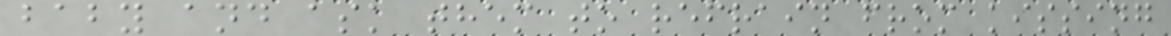baby and ask them to refrain from kissing
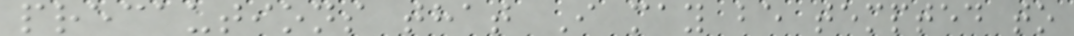precautions that I may be tempted to
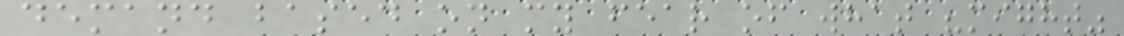demand based on my fear of what "might"
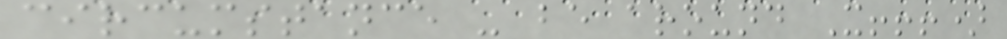circumstance - be around X!!!)
